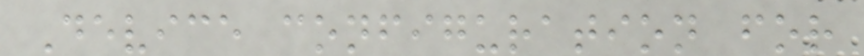Device configuration for
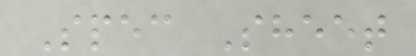Spec Sheet
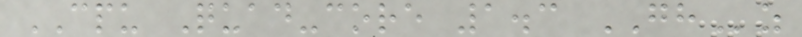CPU Quad-core 1.3 GHz
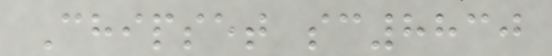Chipset sc8830
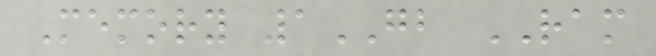Memory 1GB RAM
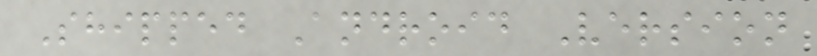Shipped Android Version
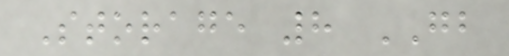Storage 8 GB
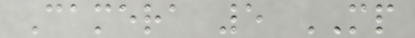Camera 5 MP
